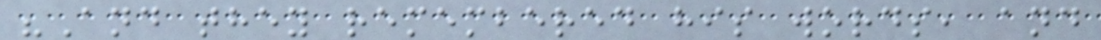"And they remembered his words, and
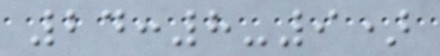24:8-9)
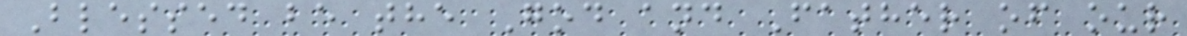Blessed be the God and Father of our
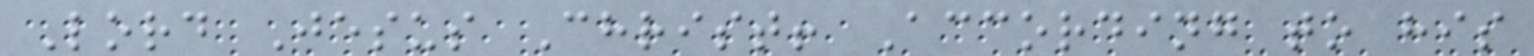Lord Jesus Christ! According to his
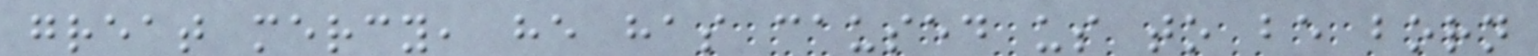great mercy, he has caused us to be born
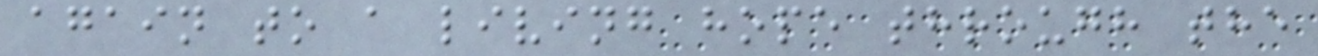again to a living hope through the
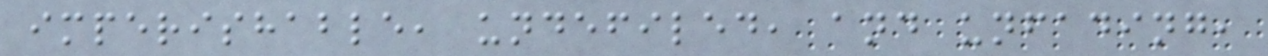imperishable, undefiled, and unfading,
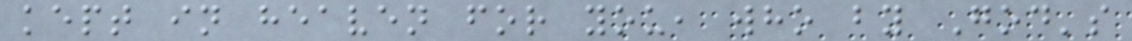kept in heaven for you, who by God's
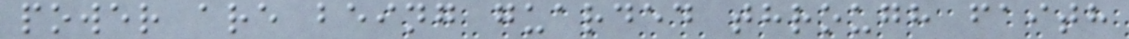power are being guarded through faith
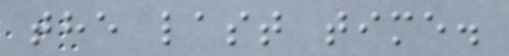the last time.
